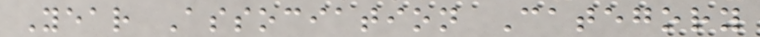Year Association Category
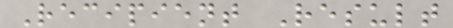Recipient Result
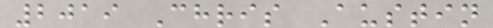2019 Chris Austin
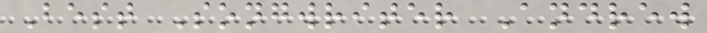Best Songwriter Andrew
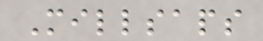Millsaps
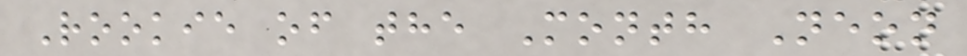Rookie of the Month Neon
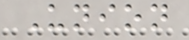Union
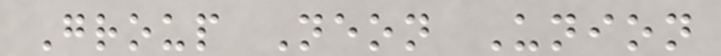Group Neon Union
